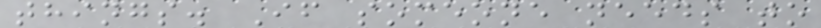things. If someone needs to
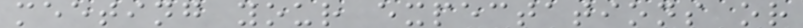meeting your expectations or
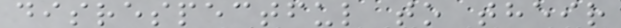disrespectful to their
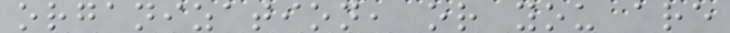organization, or you are
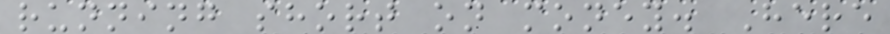running short on money. Here
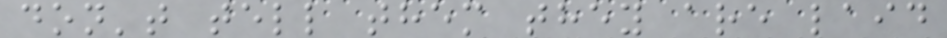don't tell them they are laid
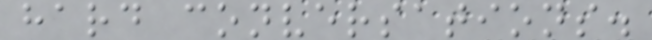hard conversations.
